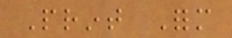Print Form
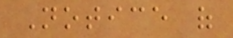Notice of
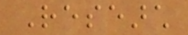Research
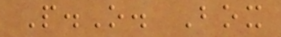P.O. Box
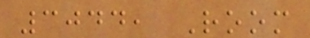3044, Room
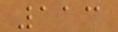113
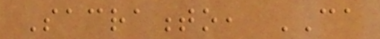Sacramento, CA
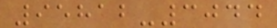95812-3044
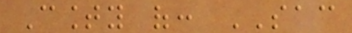County of: SAC
